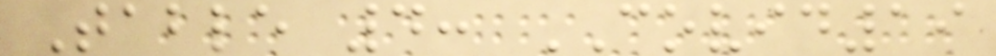Table 4: COVID19
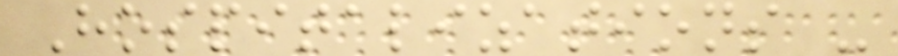Hospitalizations -
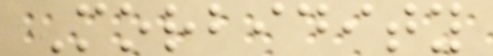Morbidity
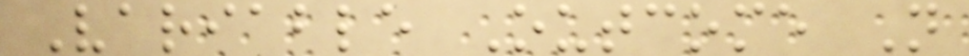Variable Outcome N
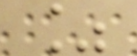%
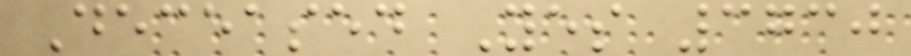Deceased Yes 3730
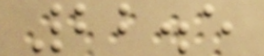22.5
